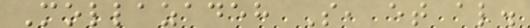Mollazadeh S, et al.
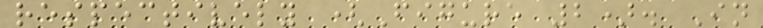respectively (Figure 2). In
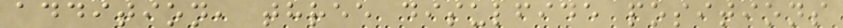addition, three disulfide positions
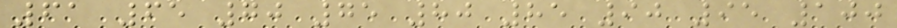61 65 70 75 80 85 90 95 100
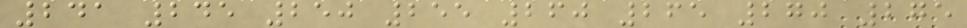241 245 250 255 260 265 270 275
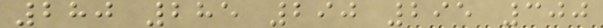280 285 290 295 300
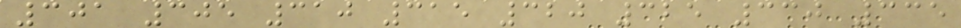301 305 310 315 320 325 330 335
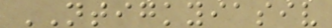NTIGKYIASIV
